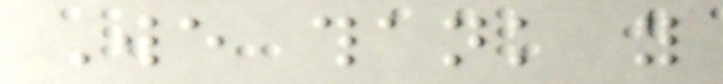We thank you
